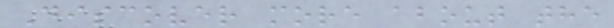Discover more about the
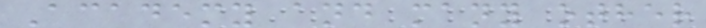Academy and many other
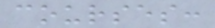courses:
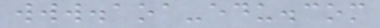www.aoa-edu.com
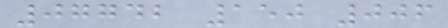07742 150 006
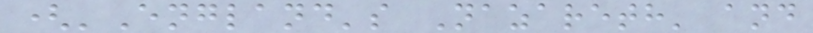('England's Nazareth' and
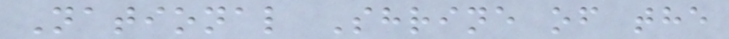National Shrine of the
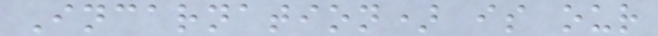Incarnation) is our
